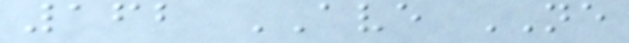162 AVE NE
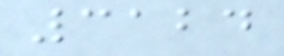3124
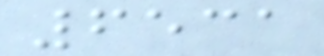6531
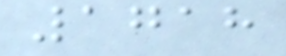1718
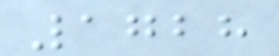1728
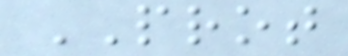PROT
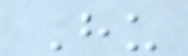Hu
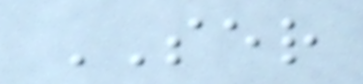SER
